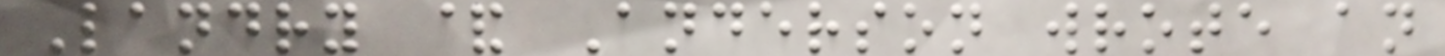Landry & Anderson wrote an
